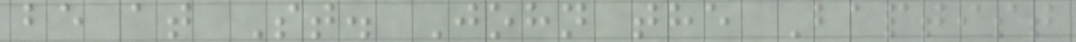be at St. John the Baptist
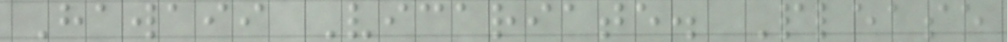Hawaii Vicariate. Please
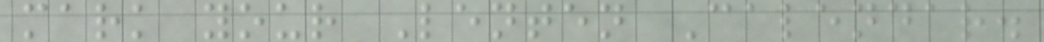mark your Lenten Calendar.
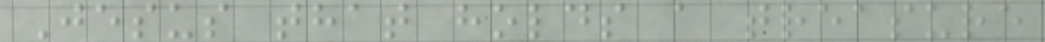Jesus that holds a treasure
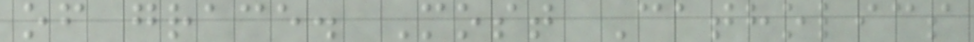of grace. Most Catholics
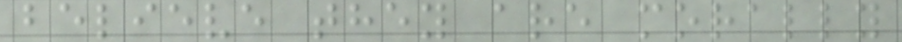believe they are morally
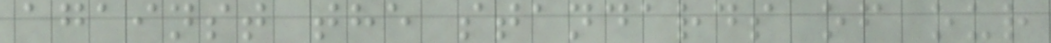against the standards of our
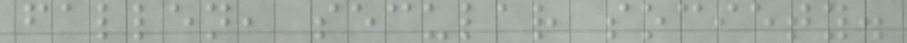fallen, secular society.
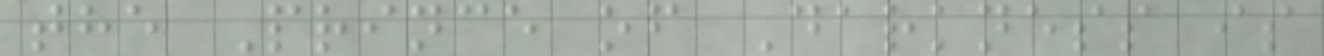the Prince of Darkness is
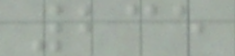235
